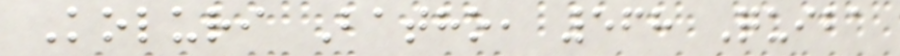Koluri Batho, 568 Quiba
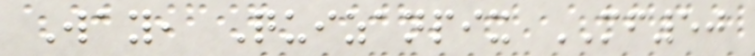Way, Quizanpix MF50
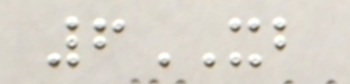6XB
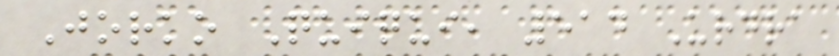Jorko Quiqui, 514 Urdra
